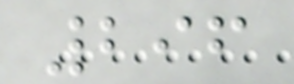296
